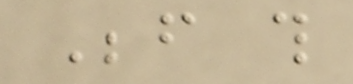Before this
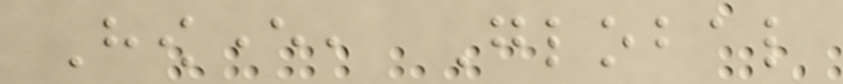However, Global
